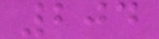204
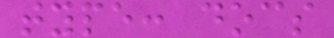type: docs
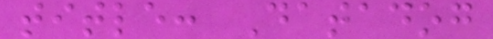title: Datadog
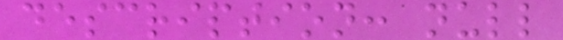description: null
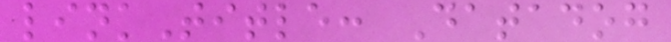linkTitle: Datadog
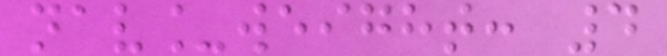nav_weight: 4
